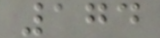174
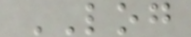LOG
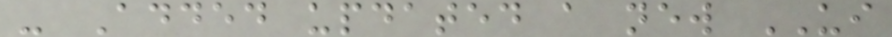- Added updated a new UI
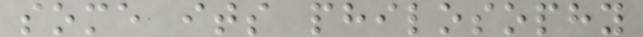some its philosophy
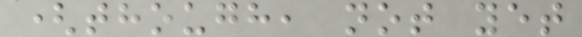(though, not yet
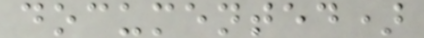documented)
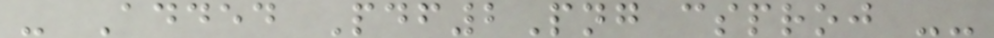- Added Pdf2Png csproj --
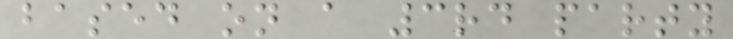based on a 3rd party
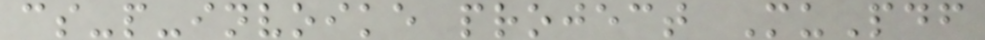cs-p-invoike project MuPdf
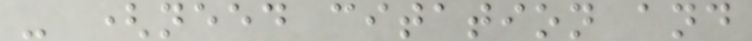- (need citation and
